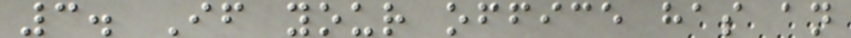3. If your office has an
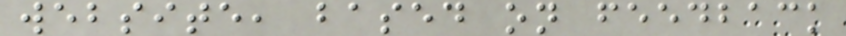website, based on feedback
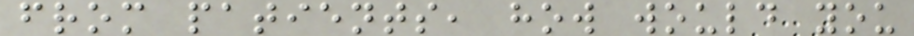from patients, how would you
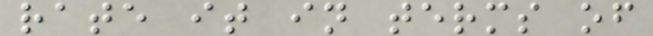rate it in terms of
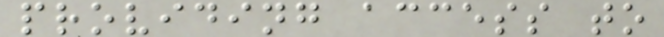providing access to
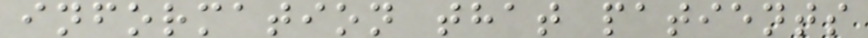information that patients
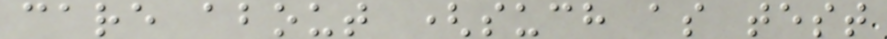care about (such as test
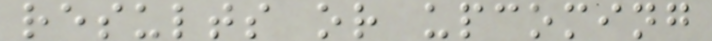results or upcoming
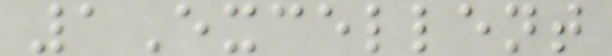1Excellent
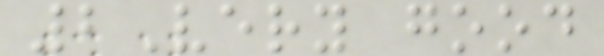2Very good
